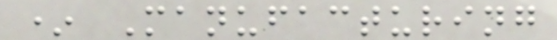* Manufacturing
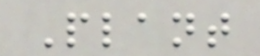Plant
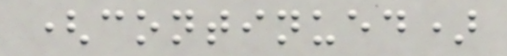(continued)
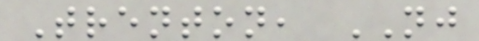Trenton, NJ
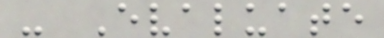- Evaluate
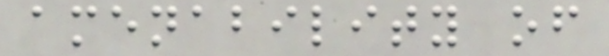amenability of
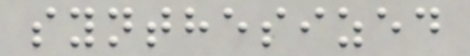synthesized
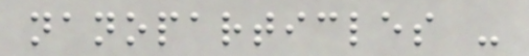nanoparticles -
